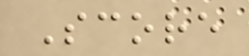Score
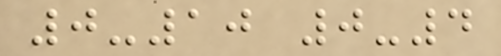0-10 0-4
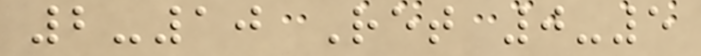2-10 Ret 0-5
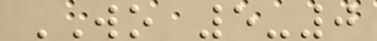WO 5-0
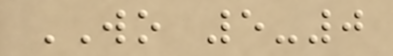WO 5-0
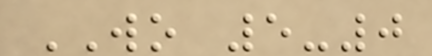WO 5-0
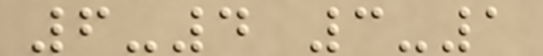6-4 3-1
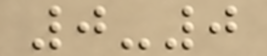0-0
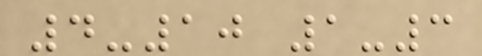4-10 1-3
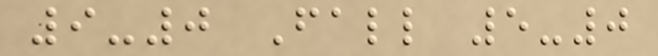9-0 Fall 5-0
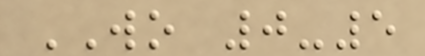WO 0-5
